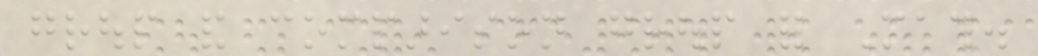group and comparison group for Math.
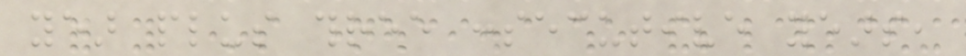year plus three consecutive years,
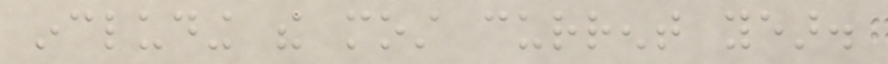including the most current year.
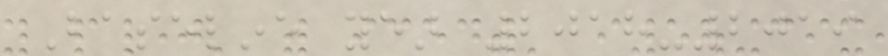Baseline year 2018-2019
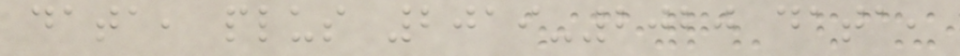data, plus 2019-2020 data,
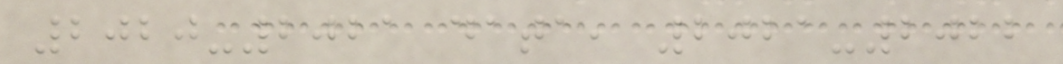2020-2021 data, 2021-2022
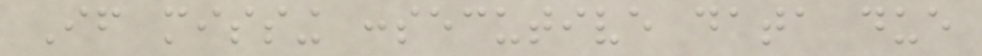If missing consecutive data due
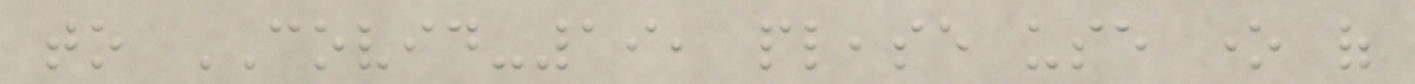to COVID-19, please use one of
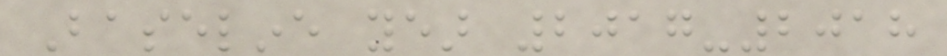Baseline year 2017-2018
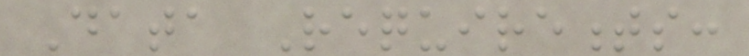Data Requirements:
